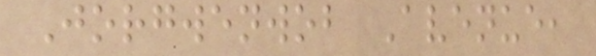Jorgwenwob Avenue,
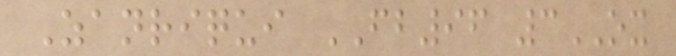Zanriqui FB96 3OX
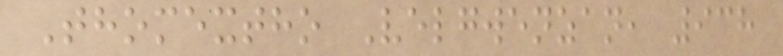Thomextho Velgwenzan, 938
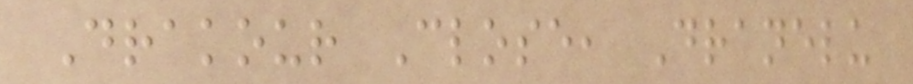Drakour Close, Dranelu
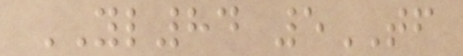YL84 5TF
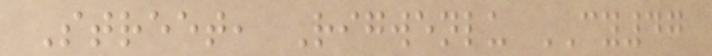Street, Rigwenlu CY47
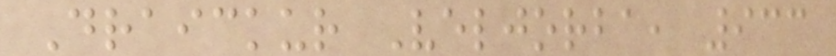Draickur Veljorba, 933
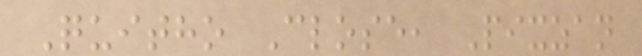Quitho Close, Pixzan
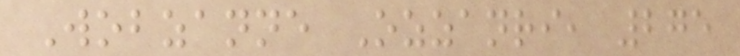Wobzanne Ozzanri, 275
